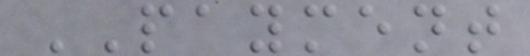PAYMENT
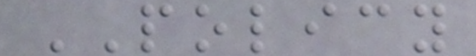POLICY
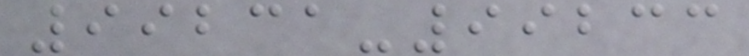99231-99233
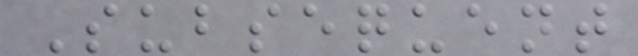Subsequent
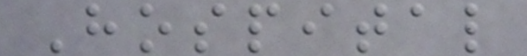Hospital
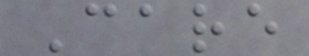Care
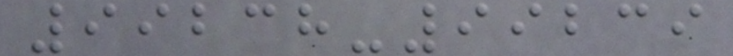99238-99239
